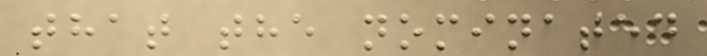that the nominated
